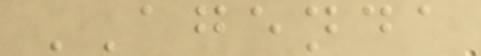AGENDA
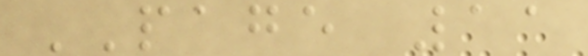PAGE 11
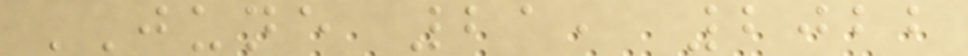JUNE 21, 2022
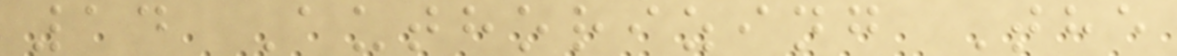14 Authorizing The
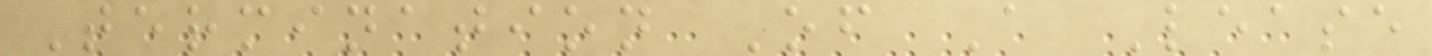Termination Of A Lease
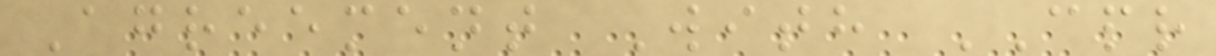Agreement With CPR
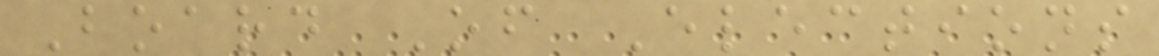Board Of Elections
